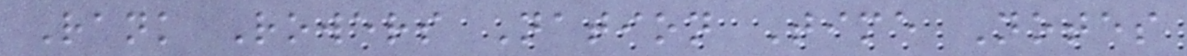Rank Rowers Nation Time Notes
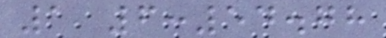1 6:54.78
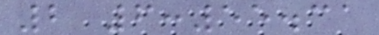2 6:55.31
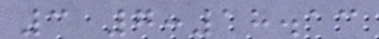3 7:18.13
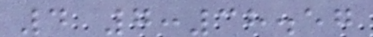4 7:38.57
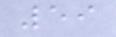59
